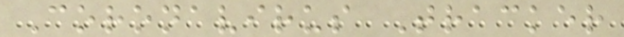Coronavirus Tracker
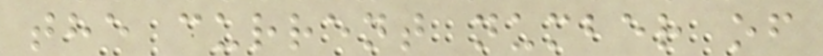the current number of
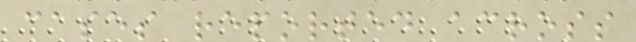cases reported across
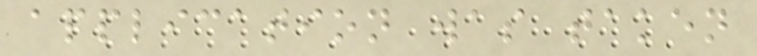application was taken
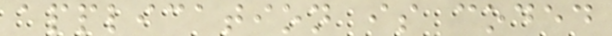application is coded
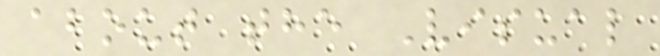about the Visual
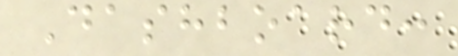Dashboard:
